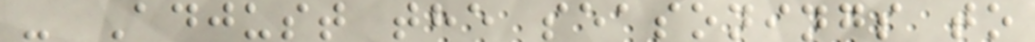- Adjust the seasonings to
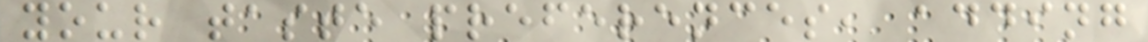your taste preferences, adding
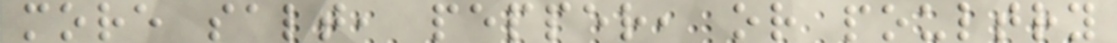more salt, pepper, or poultry
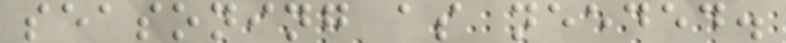seasoning as needed.
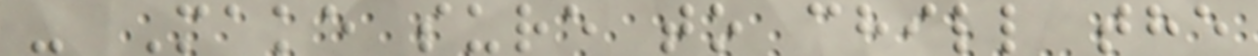- Make sure to chill the
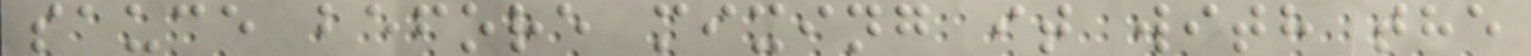sauce before mixing it with the
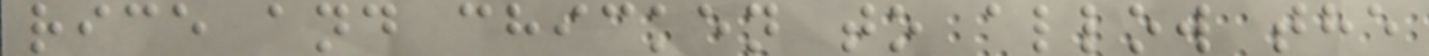rice and chicken to allow the
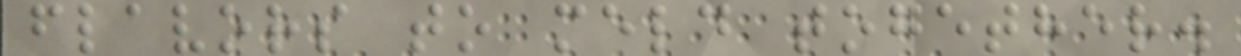flavors to meld together.
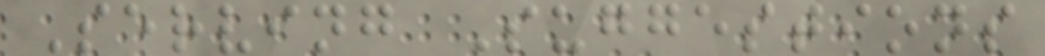Serving Suggestions
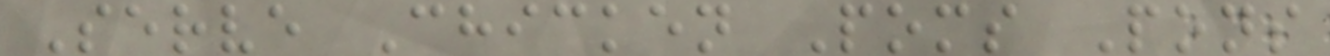Serve Chicken Poms Pons
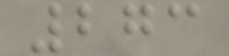273
